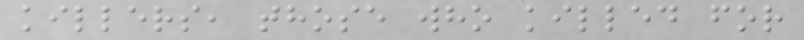killers, those who killed for
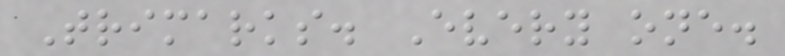Trimarks. Every one.
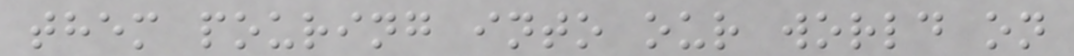them pouring into our world on
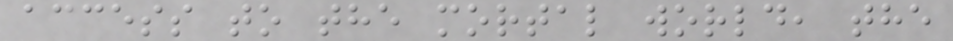access to the mortal world, the
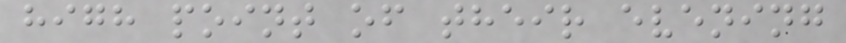high point of their evening
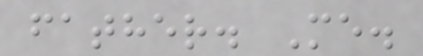father. Me.
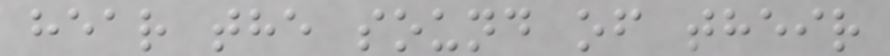hear the sound of their
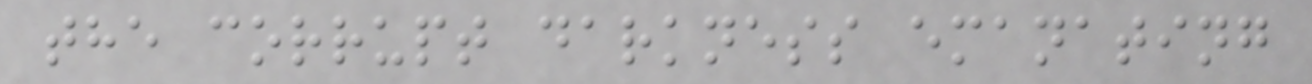the corrupt darkness emanating
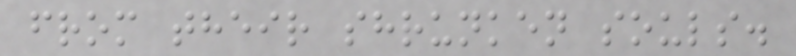from their shrunken souls.
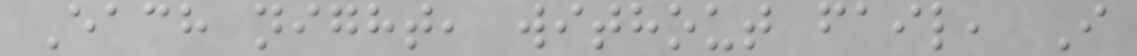Each night, without fail, I
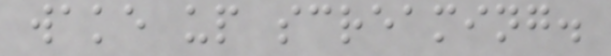wake up screaming.
